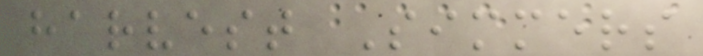harvest Simmers
